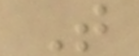T
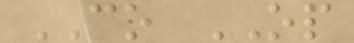CO OP
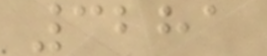3281
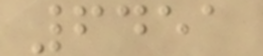6451
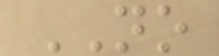NO
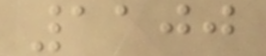1100
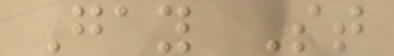Gay St
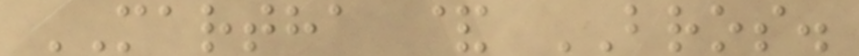MARTHA & BROS.
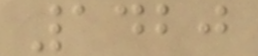1420
